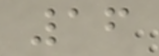16
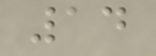14
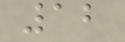12
